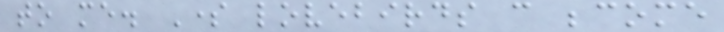to me. Some lovebirds can become
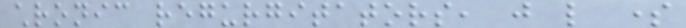chronic regurgitators, just like some
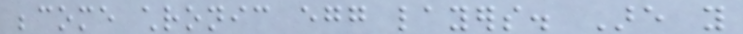become chronic egg layers. Are you
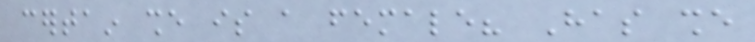certain she is a female? Has she
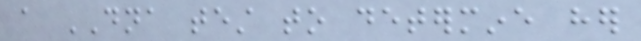a DNA test to determine her
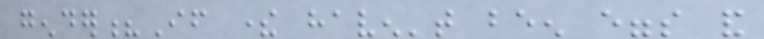gender?If there haven't been eggs and
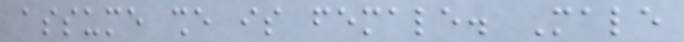assume she is female. Male
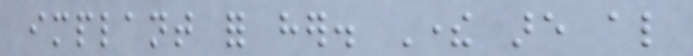implant for her. There are also
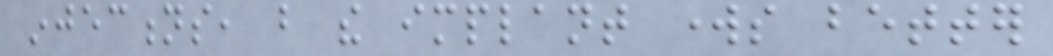injections, but the implant works better
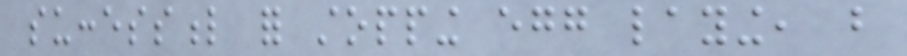successful for stopping egg laying, but
